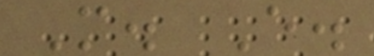M. E.
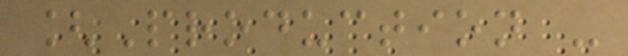[Production -
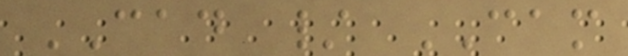CAD / CAM
